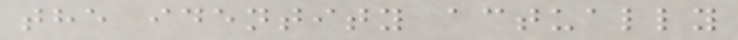the identity actually
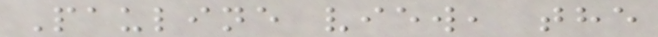Pauline view, the
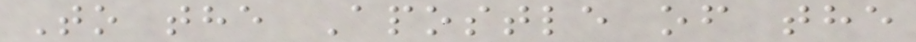To the Apostle of the
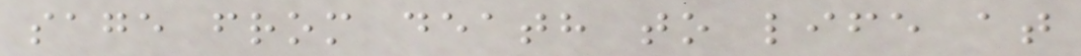sage from death to life at
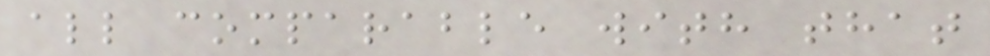all comparable with that
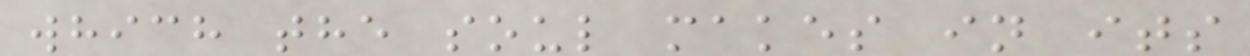which the soul makes in its
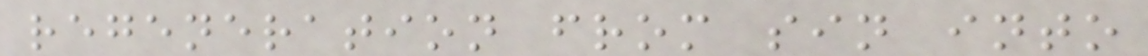regeneration from sin into
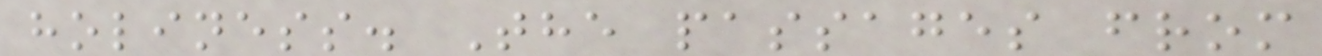holiness. The passages from
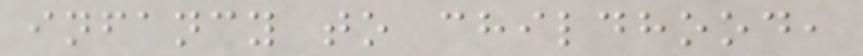infancy to childhood,
